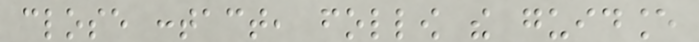close contact, follow the guidance
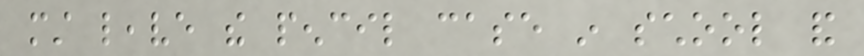must leave the pencil case in school and
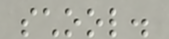school.
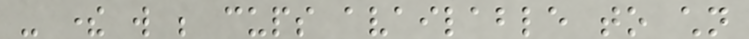- there will be cups available to children
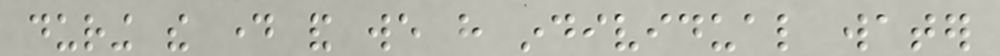during the day and we have individual water
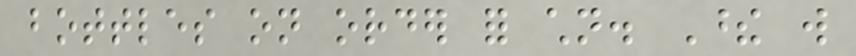bottles on order for children. These will
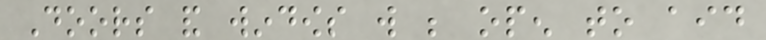Doors and windows will be open to aid
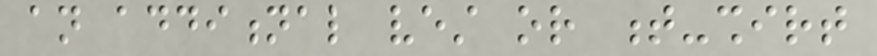an additional vest or t-shirt
